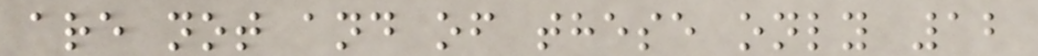are not and of these only 12
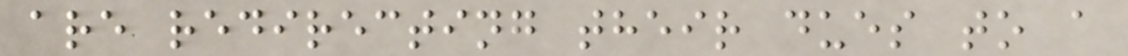are redirecting their dues to a
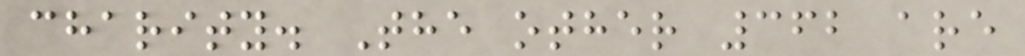charity. The other 362 are
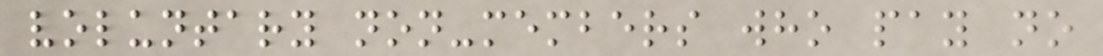voluntary non-members who pay no
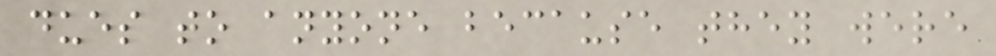dues to anyone because they were
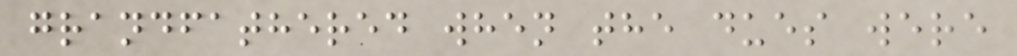grandfathered when the dues were
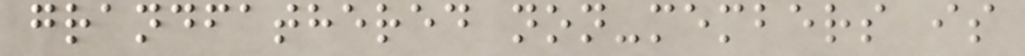grandfathered non-members is
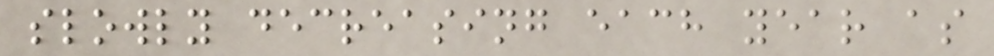slowly decreasing each year as
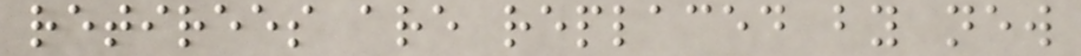retirees are replaced by new
